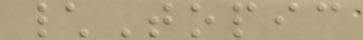\Topic
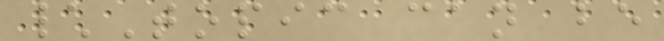\Topic can be
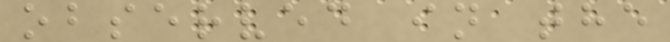observed in the
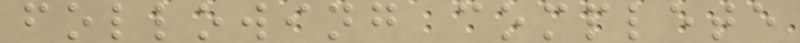following complete
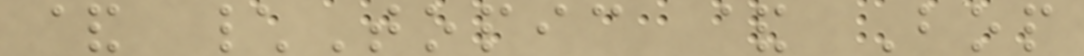& \Topic & Bop
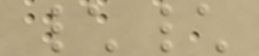\\
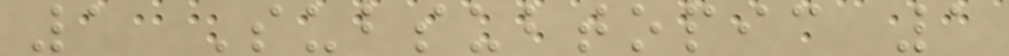1 Subsubtopic 1
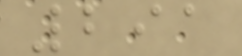291
